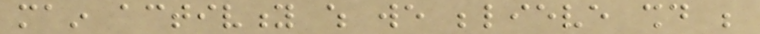main activity which we believe should be
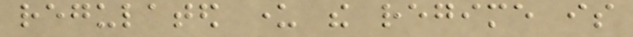regulated under the regime is
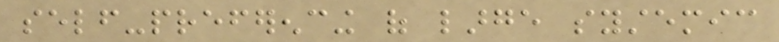self-preferencing of large systemic
